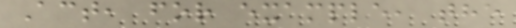Act, for example, the
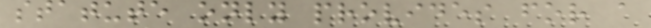statute only provides for a
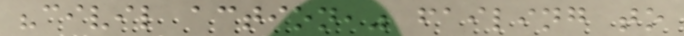"civil action," failing to
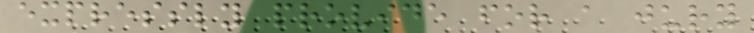expressly provide for a jury
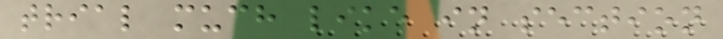trial much like in section
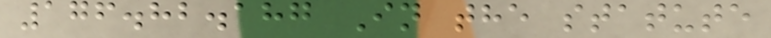176.82.187 In the statute
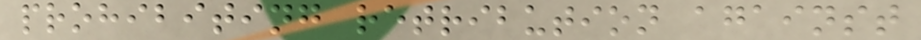prohibiting retribution against
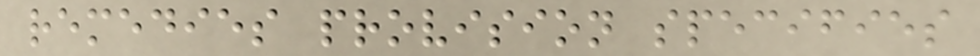remedies provision specifies
